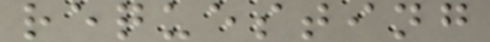requesting
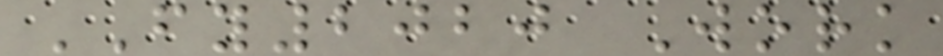FY2020 Work
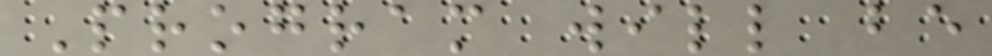Program will be
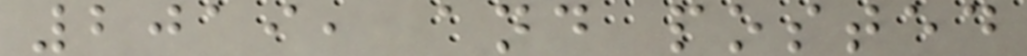2019, and posted
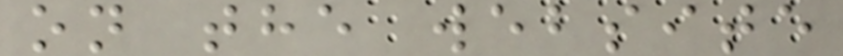on the website
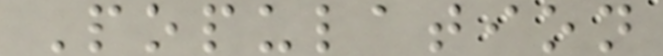Population
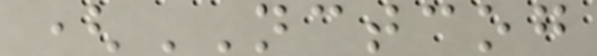(NCTCOG
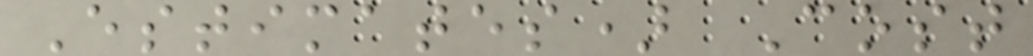Estimates) Cost
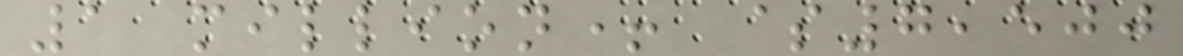1 million+ $7,500
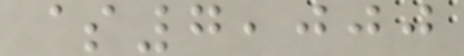$7,000
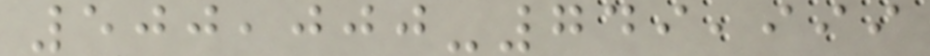500,000-749,999
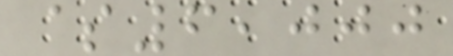$6,000
